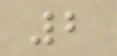2
